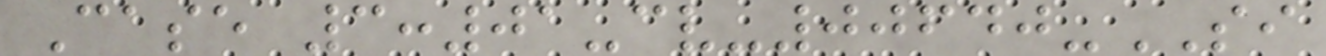Case 3:01-cv-00640-SI
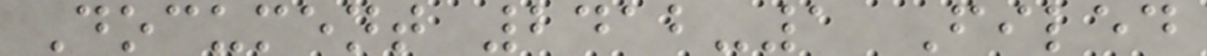Document 2412-1 Filed
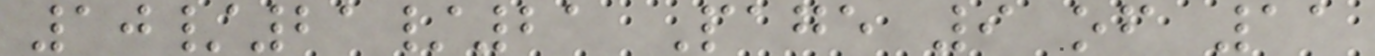10/21/21 Page 9 of 11
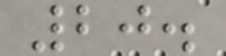20.
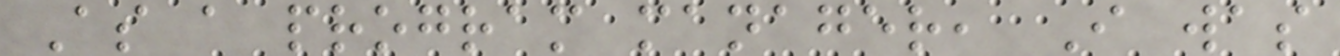As a program manager, I was
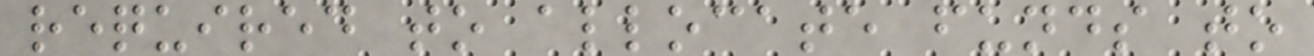required to allocate funds to
